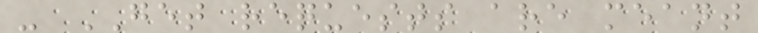- GET requests are meant
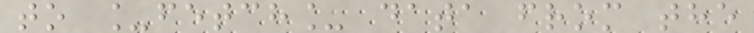to _fetch_ data from the
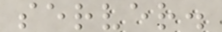server.
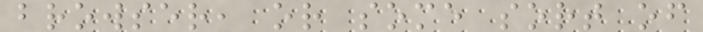browser, or some sort of
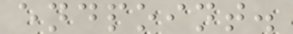endpoint.
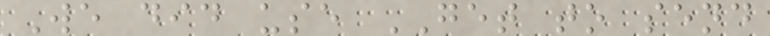We did use GET to send
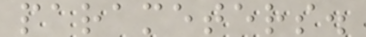parameters.
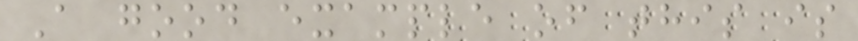A good example of this is
